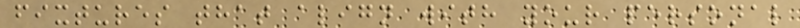fixtures that align with your personal
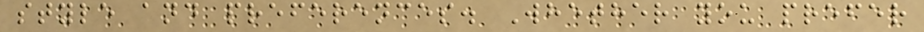style and preferences. Whether you prefer
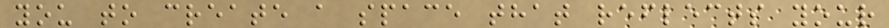you to create a space that reflects your
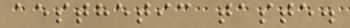aesthetic taste.
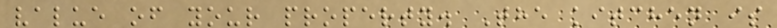value of your property. The kitchen is
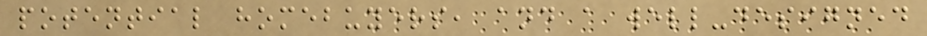potential homebuyers, and a well-designed
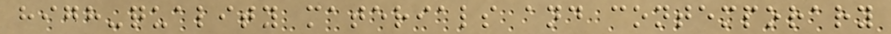high-quality materials and contemporary
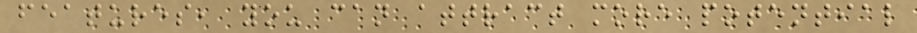features, you can attract more potential
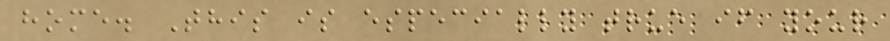home. This is especially true if your
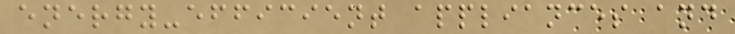energy-efficient appliances and
